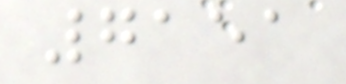7151
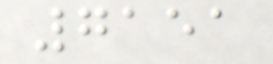7151
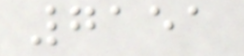7151
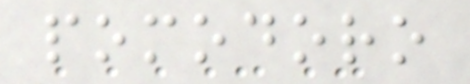pomodoro
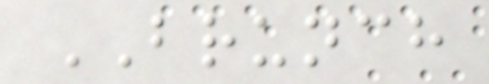BRUNCH
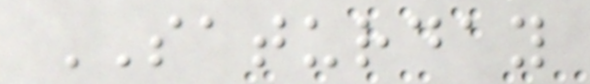SATURDAY
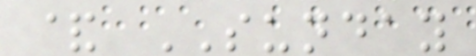& SUNDAY
